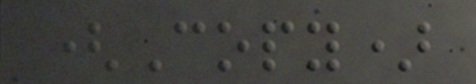(Copy)
